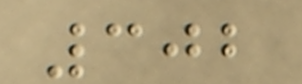302
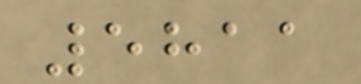5811
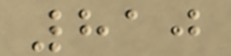810
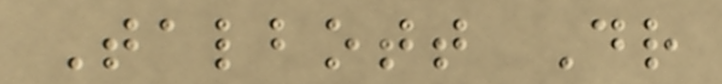Talbott Dr
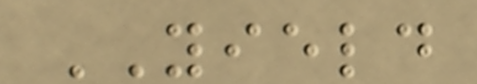YIELD
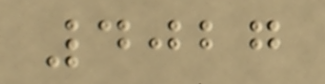4027
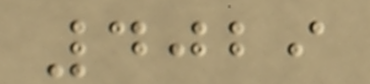4029
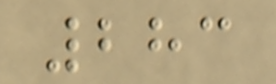283
